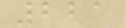221
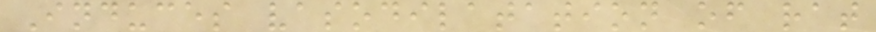Induces vasodilatation of rat
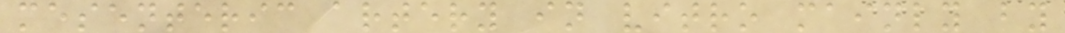mesenteric artery in vitro mainly by
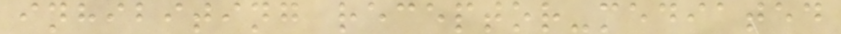inhibiting receptor-mediated
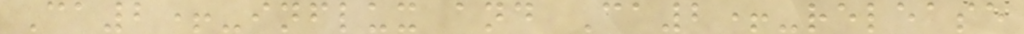Ca2+-influx and Ca2+-release
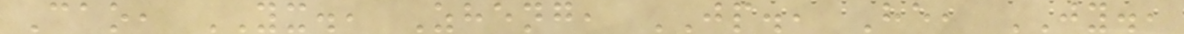Cao, YX., Zheng, JP., He, JY.,
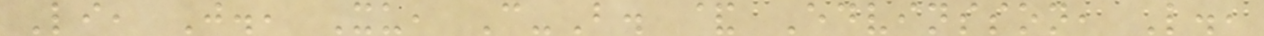Li, J., Xu, C-B. & Edvinsson, L.,
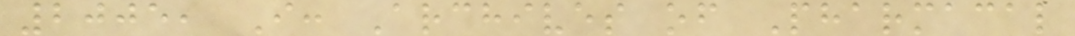2005, I: Archives of Pharmacal
